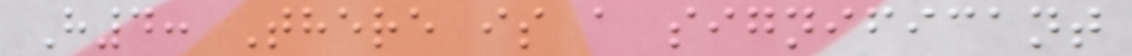H4: There is a significant
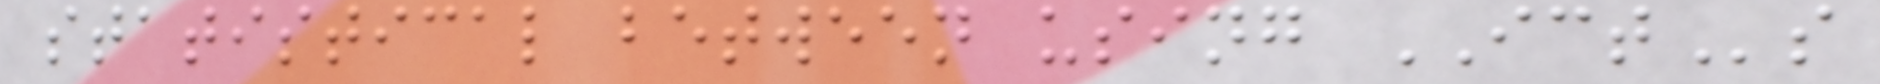statistical between using ICTs
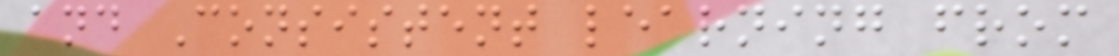and Consistent learning from
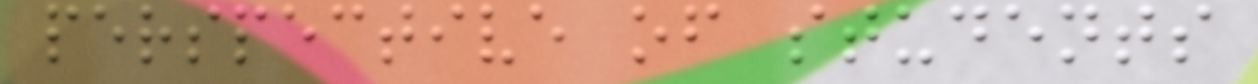perspective of students
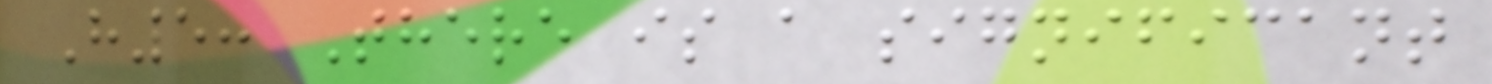H5: There is a significant
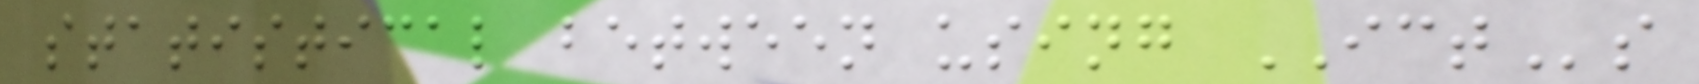statistical between using ICTs
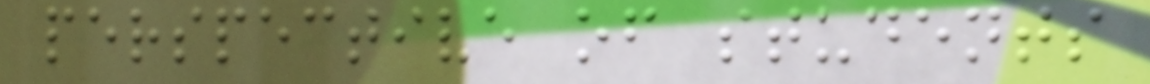perspective of students
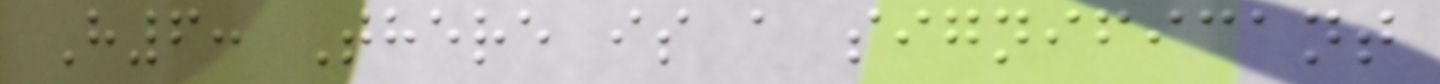H6: There is a significant
